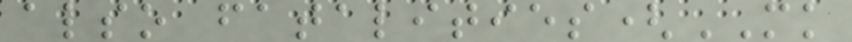also fatalities(MK
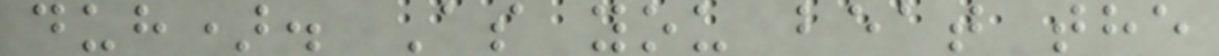duh). As you beat the
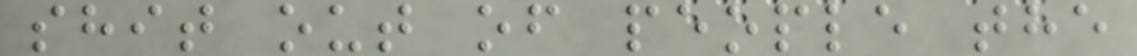shit out of people the
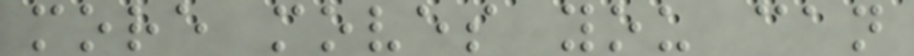more moves you can
